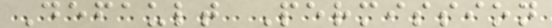Default Permission
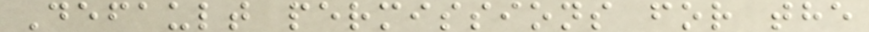Default permissions for the
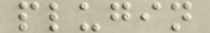plugin
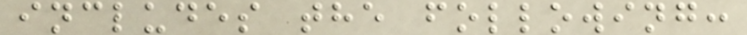includes the following:
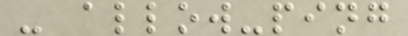- allow-ping
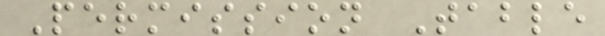Permission Table
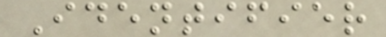Identifier
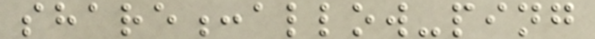share:allow-ping
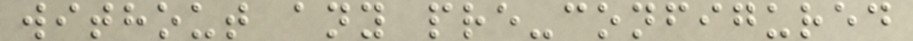without any pre-configured
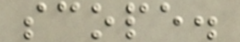scope.
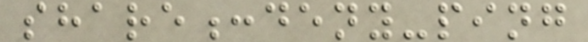share:deny-ping
